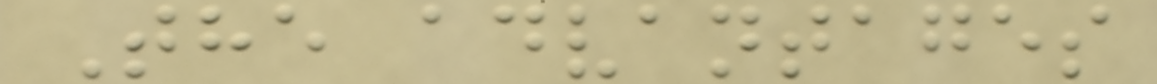The advantages
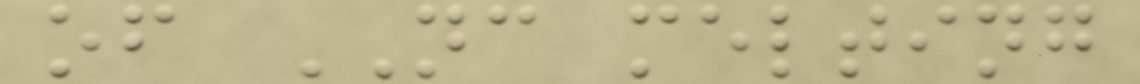of NC melting
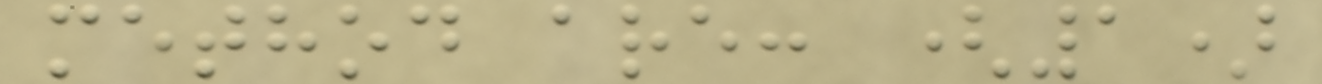method are: (1)
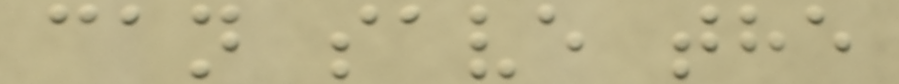can save the
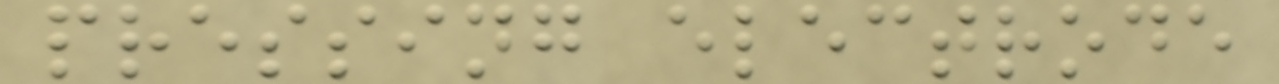pressing electrode
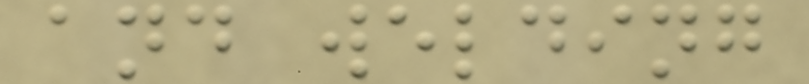and welding
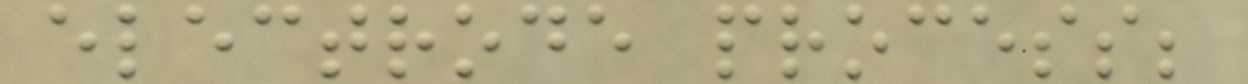electrode process;
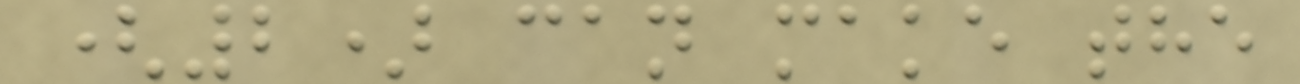(2) can make the
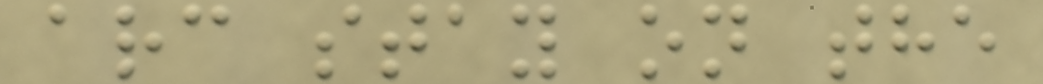arc stay on the
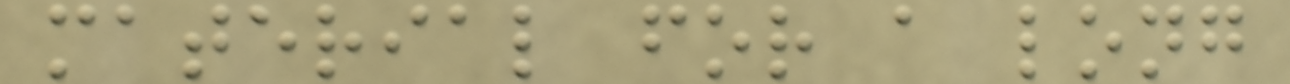material for a long
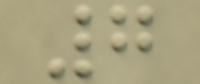7
